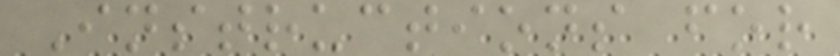Instructions for
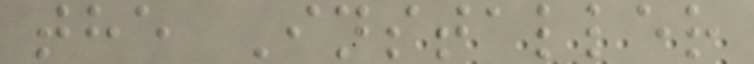the Installer
